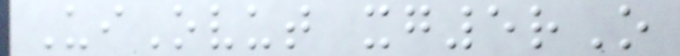UiOvut xg5rO
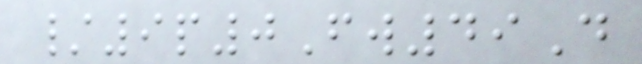/9p0Fw49D
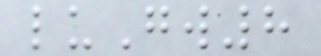luGw8
